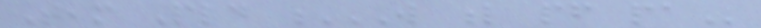Team Pld W L PF PA
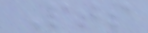Pts
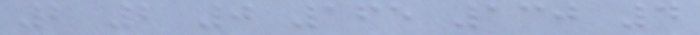2 2 0 165 130 4
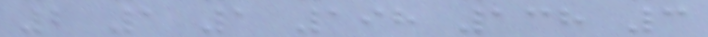2 1 1 198 138 3
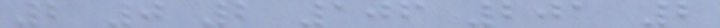2 0 2 106 201 2
